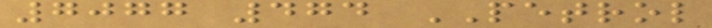7077 474 PETROL
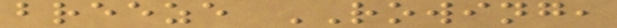breeze ROWING,
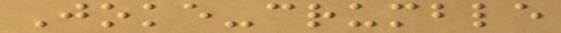Joke-crumble
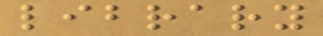library
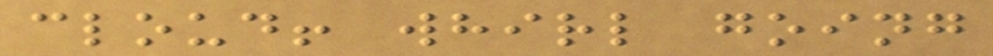cloud! whirl going
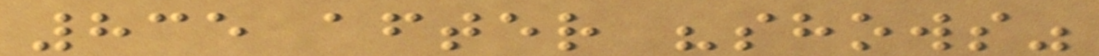835 after "shows"
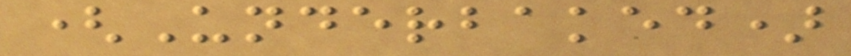(Underbaked)
